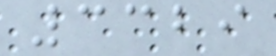3329
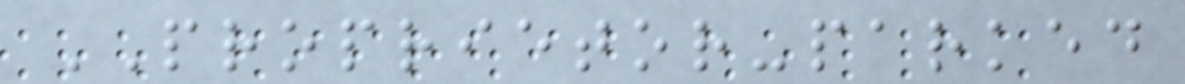PROPRIETOR-parked
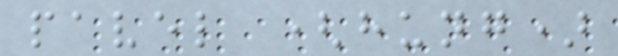pavel (hung)
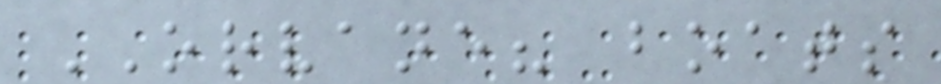ORVANE? boats
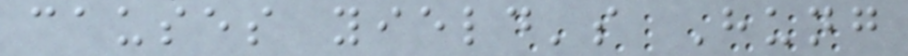causes yield's Hung
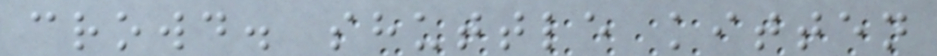crowd. shuttle kitten
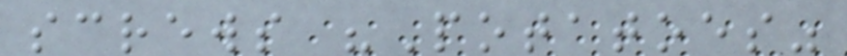screws "Potatoes"
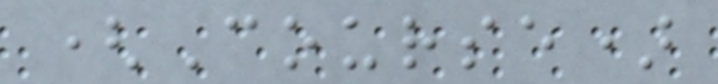(Course)
